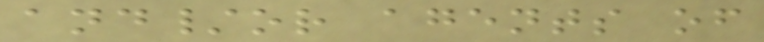and/or agents of
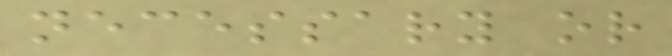necessary or
